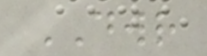DWR
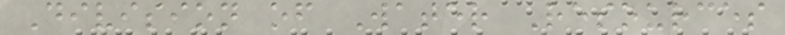Division of Water Resources
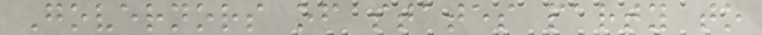Governors of states party to
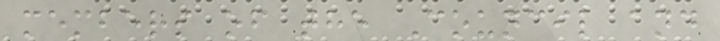members of the Council and
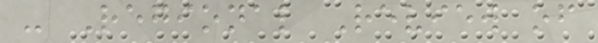- Regional Review of
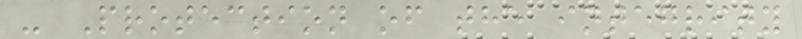- Protection of the integrity
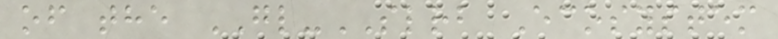of the GL-SLRB Ecosystem
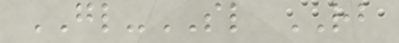GL-SL RB
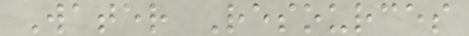Water Resources
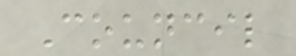Council
